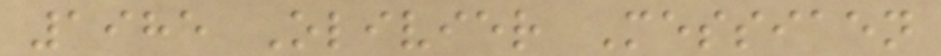1985 Olivier Messiaen
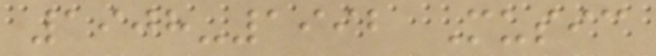1908-1992 Music
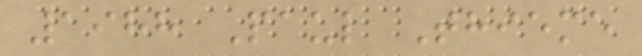1988 Paul Thieme
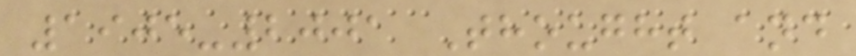1905-2001 Thought and
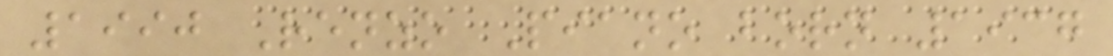1990 Renzo Piano born 1937
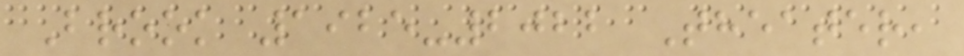Brook 1925-2022 Theater,
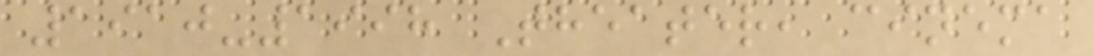1910-1998 Theater, cinema
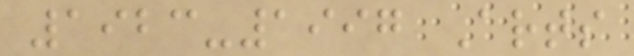1923-1997 Arts
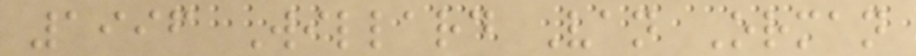1996 Willard Van Orman
